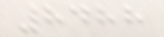8488
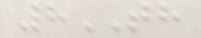8TH
